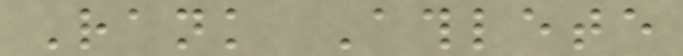Rank Athlete
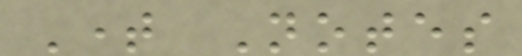Time Notes
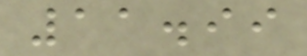11.99
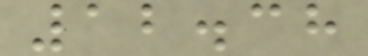12.38
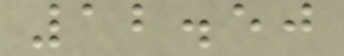12.50
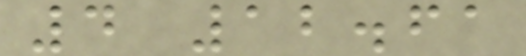4 12.61
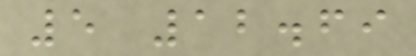5 12.69
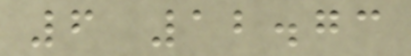6 12.73
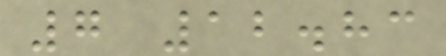7 12.83
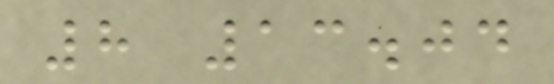8 13.04
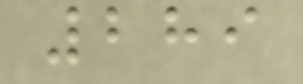289
